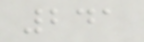241
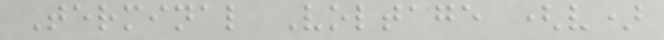Terminal Voltage (v)
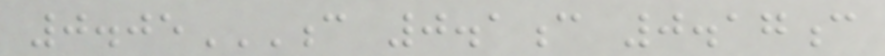0.05C 0.1C 0.17C
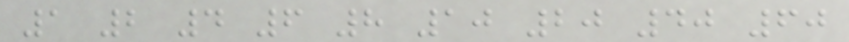1 2 4 6 8 10 20 40 60
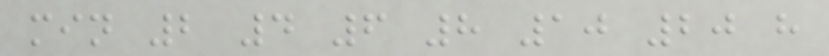min 2 4 6 8 10 20 h
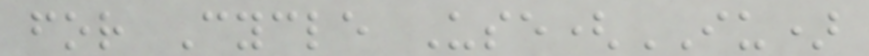for Cycle Use(IU)
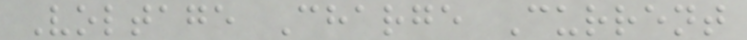Voltage Charge Current
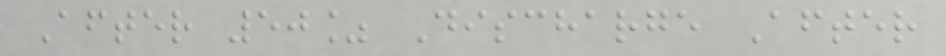After 50% Discharge After
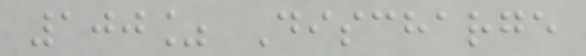100% Discharge
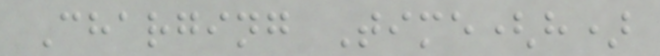Charging Time(h)
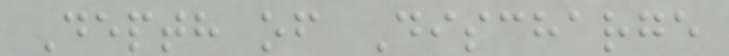Depth of Discharge
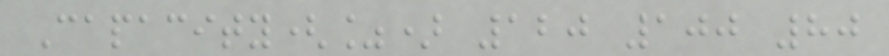Capacity(%) 120 100 80
